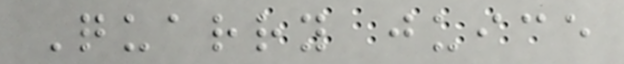Quarry juice
